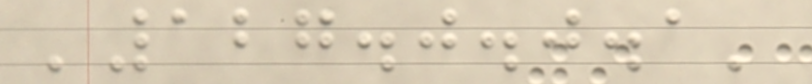'127.0.0.1'
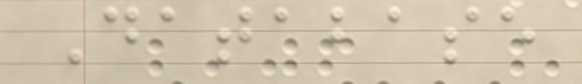Database
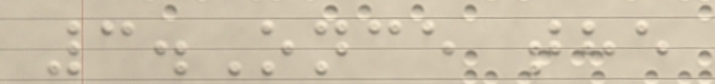3.Once the
